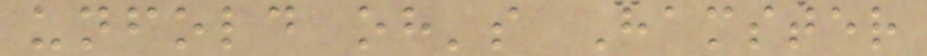unfold oh's Hamster
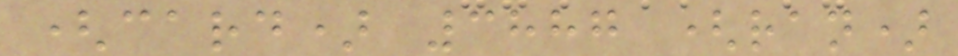(card) 3887 (ran)
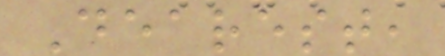Dearest,
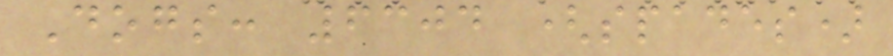Dogs: 6304 (spades)
